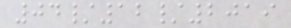04/12/2019
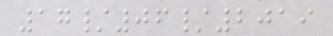17/06/2019
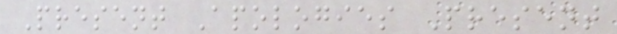Present Apologies Present
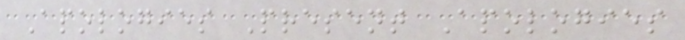Apologies Present Apologies
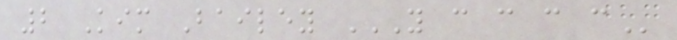2 Kim Bailey Y C C C C
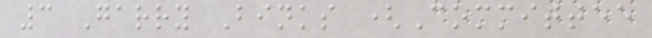3 Garry Binks (Committee
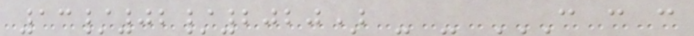13/02/2020) - - C C C
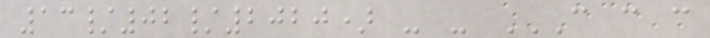13/02/2020) - - C C C
